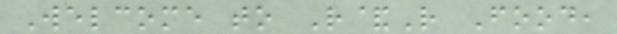Welcome to R&R Food,
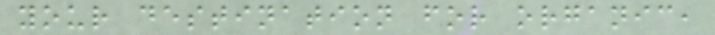your destination for organic,
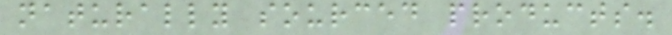naturally sourced products.
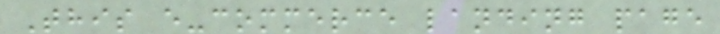This e-commerce landing page
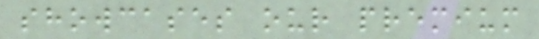showcases our premium
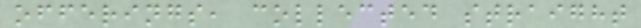offerings, collected straight
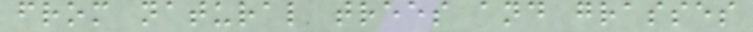from natural trees and grasses
